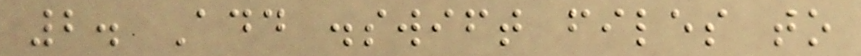2. Add .swift files to
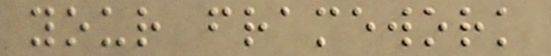your framework
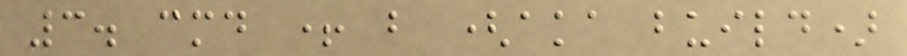3. cmd + b (aka build)
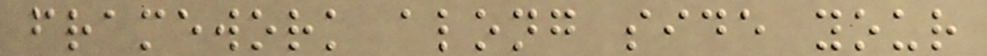framework along side your
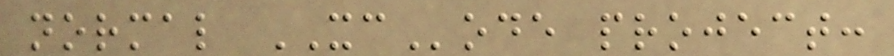normal XCode project:
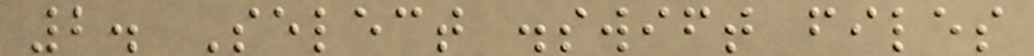2. Select .swift files
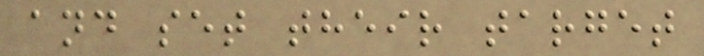and set their target
